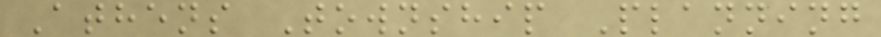Athens Township Planning
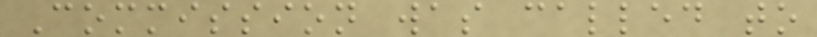Commission was called to
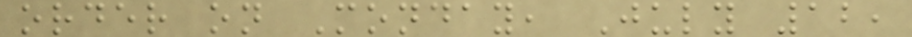order on Monday, July 12,
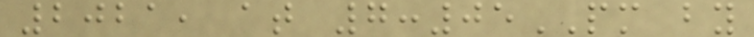2021, at 7:05PM by
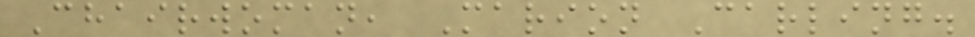Chairwoman, Marion Carling.
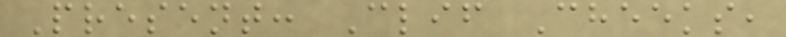Present: Clif Cheeks,
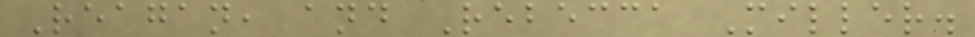Reagan, and Rebecca Miller.
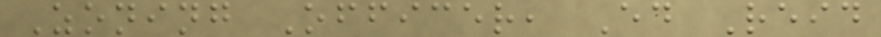Zoning Officer, Ed Reid
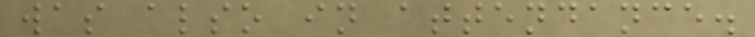was also in attendance.
